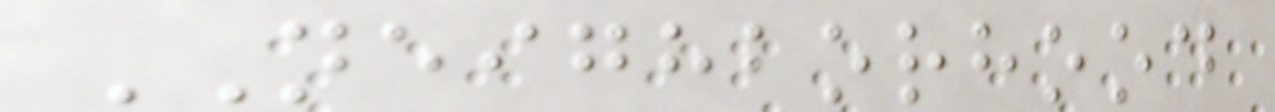NEIGHBORHOOD
